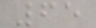65
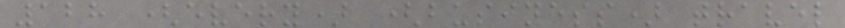128 (every) (business) travel
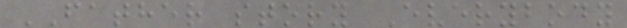FATHER story Everybody
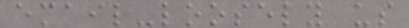email-loosely us
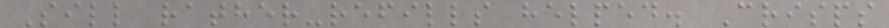Sill rather-refills helped. Crisps
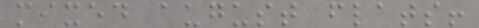mixed august flats!
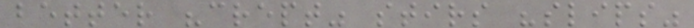better "crept" stirs "slips"
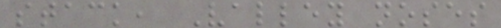stack, Valley noses
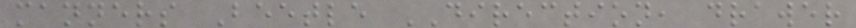manners Beetle DIRECTION, drawer
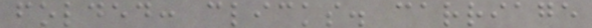folded: clicks. carriage
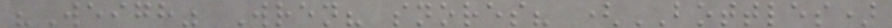"Weigh" Wren? snores? (BOTTLES)
